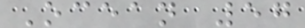Ocean 57
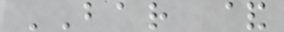BAR &
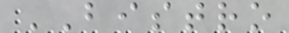BISTRO
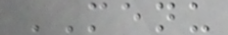MENU
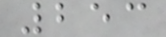253
